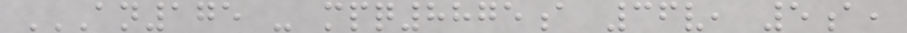AN175 - MPQ8875A 36V, 5A,
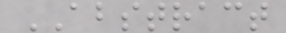ABSTRACT
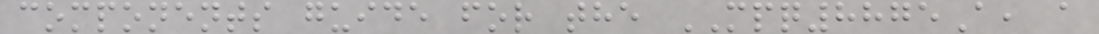components guide for the MPQ8875A, a
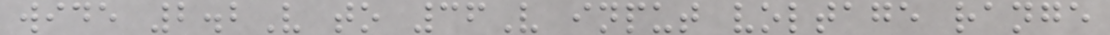wide 2.2V to 36V input voltage range
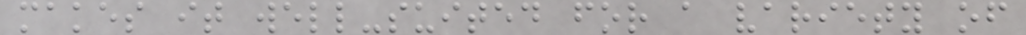makes it well-suited for a variety of
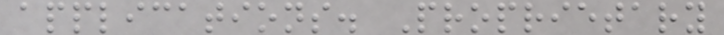applications. Proprietary
